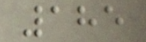185
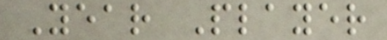Year Player
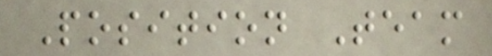Position Team
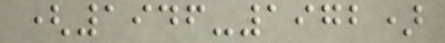(1946-1972)
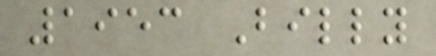1953 Billy
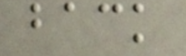back
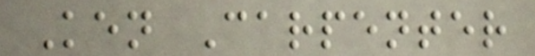Ken Carpenter
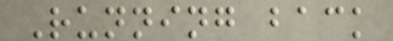Running back
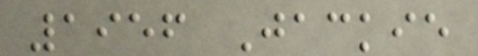1956 Jackie
